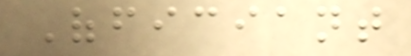Officiant
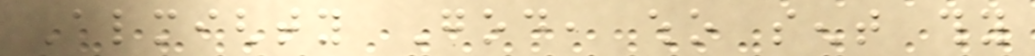Almighty God, who sent thy
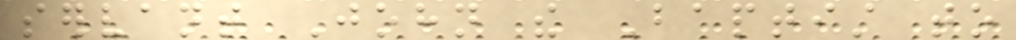servant John the Baptist to
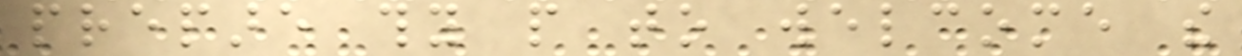prepare thy people to welcome the
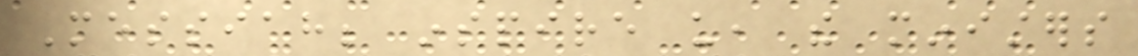Messiah; inspire us, the ministers
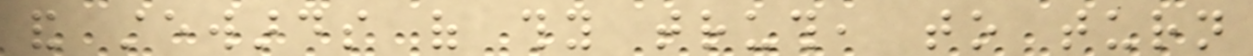and stewards of thy truth, to turn
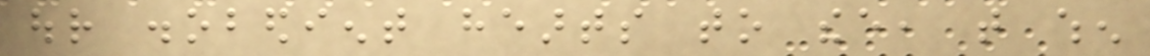our disobedient hearts to thee, that when
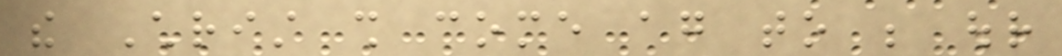the Christ shall come again to be our
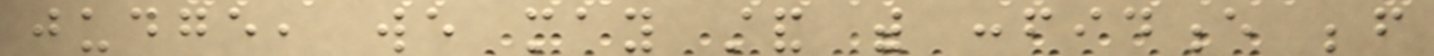judge, we may stand with confidence before
